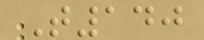T140
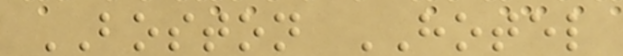BOSTON HOTEL
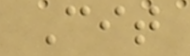Cit
